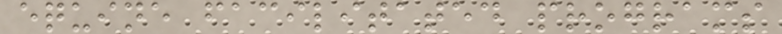equine facilitated programs
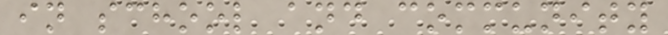in school and community
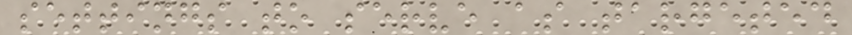settings to serve as targeted
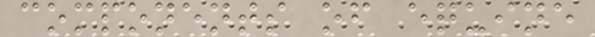components of equine
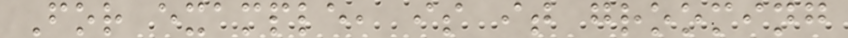For example, is it grooming
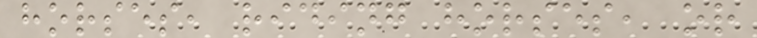horses, riding horses, or
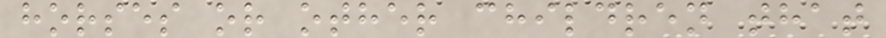horses or other children that
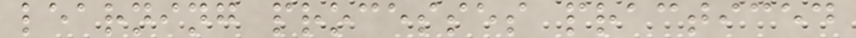learning processes practiced
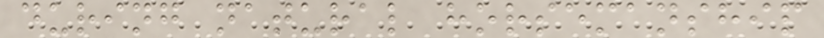during natural horsemanship
